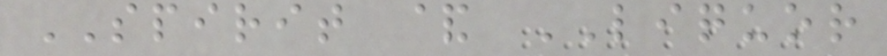SPIRIT & LIQUOR
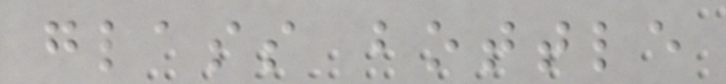glass bottle
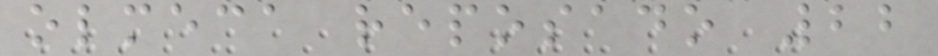olmeca reposado 22
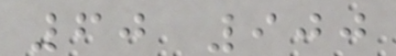60 900
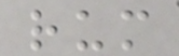rum
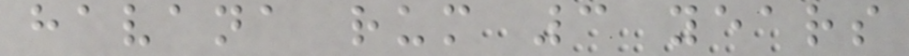havana rum 3 years
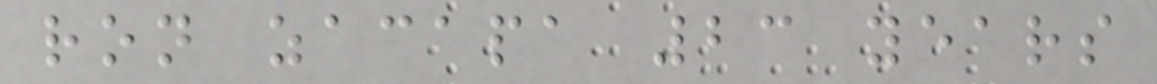ron zacapa 23 years
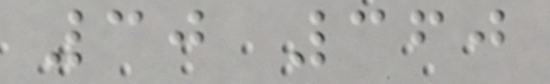30 360
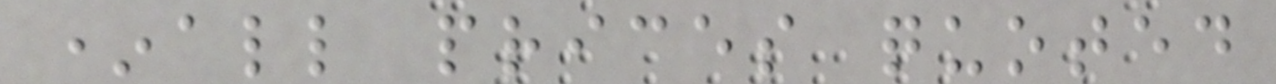*all prices quoted
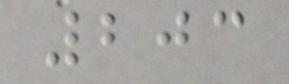203
